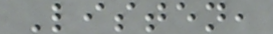Listen,
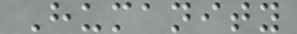Humanity
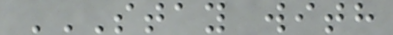STAY WITH
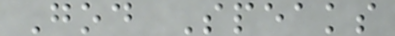God Speaks
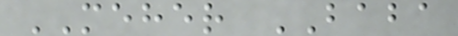MEHER BABA
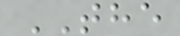THE
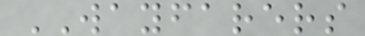WAYFARERS
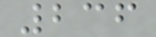236
